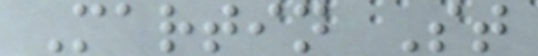Martin St
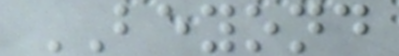BEYOND
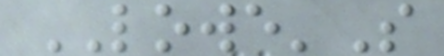LOWE'S
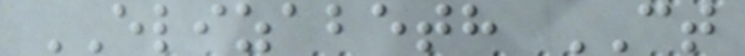ELIZABETH CT
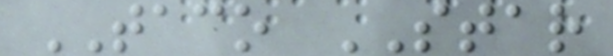TACO STAR
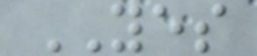YES
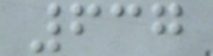637
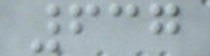637
